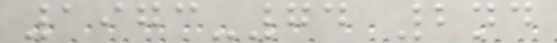1973-74 2nd
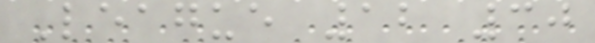League 12 30
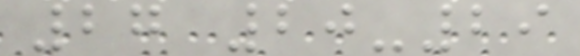27 20-29
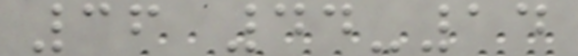36 44-14
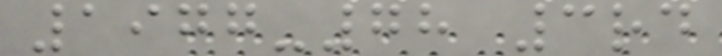1977-78 3rd
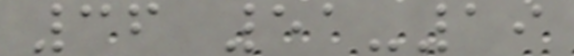36 51-19
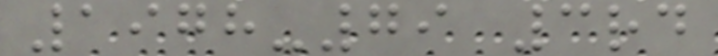1978-79 3rd
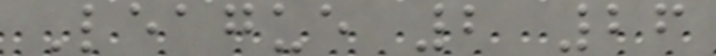League 2 26
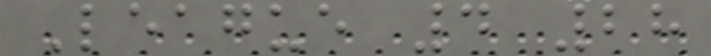League 4 28
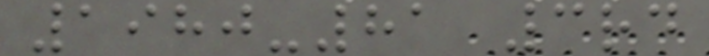1980-81 3rd
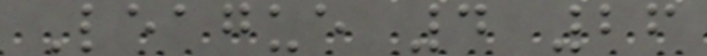League 4 26
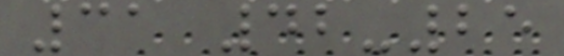31 42-25
